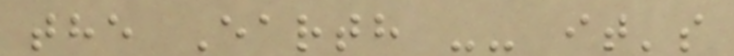the Earth -- it's
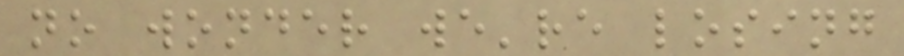no wonder we're losing
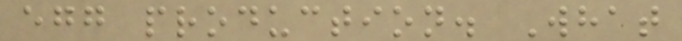egg production. What
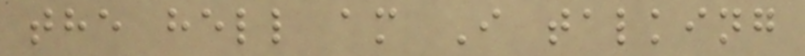the hell am I talking
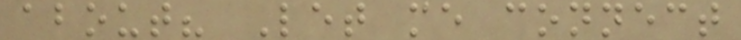about? Let me connect
